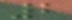2
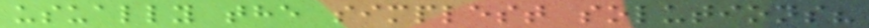usually the simplest solutions?
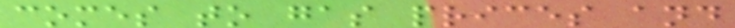comes to gas prices and
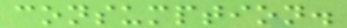consumption.
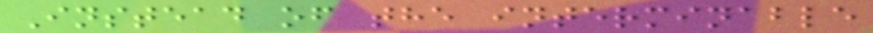Instead of the interminable
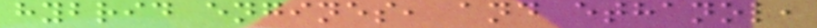hybrid engines, and ethanol,
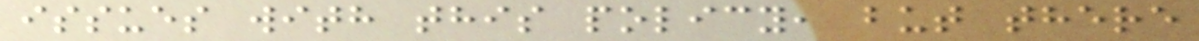issues with this policy, but there
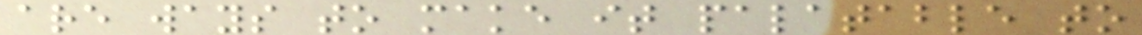are ways to make it palatable to
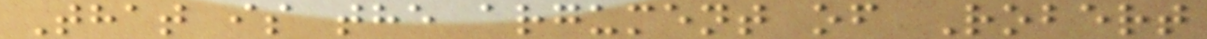That is the argument of Robert
